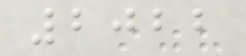2022
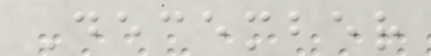December
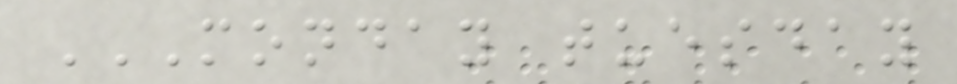MONDAY TUESDAY
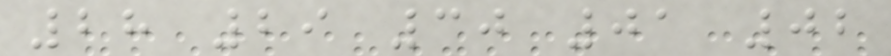28 29 30 01 02
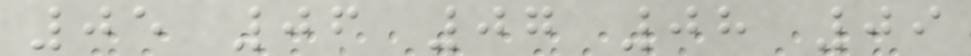05 06 07 08 09
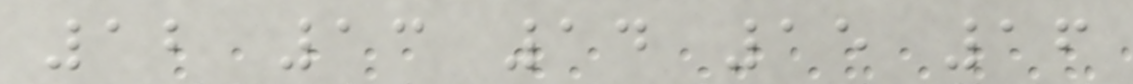12 13 14 15 16
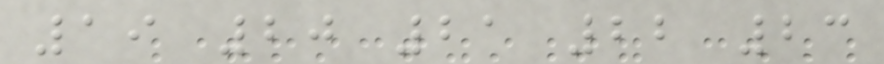19 20 21 22 23
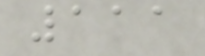111
